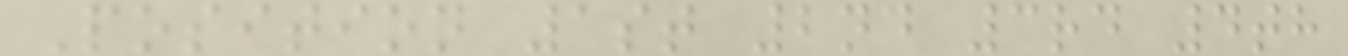Position 1st 2nd 3rd 4th
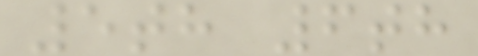5th 6th
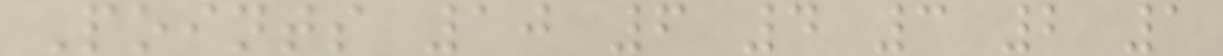Points 10 6 4 3 2 1
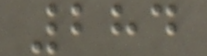284
